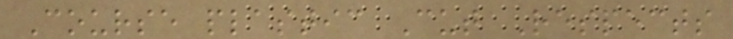Course plastic Cut Respects
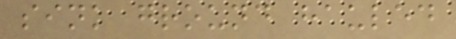sink ground hauled
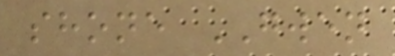shone GWEN
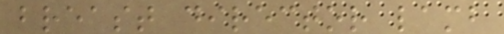breast director lamb
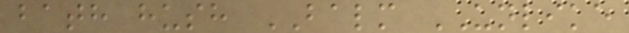bath hush BALM UNLIKE
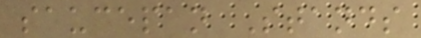saucepan Stands
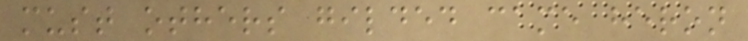must others gilded came heron
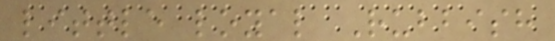little loyal Rubbish
